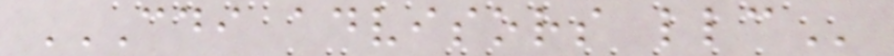CDI ADVISORS LLC
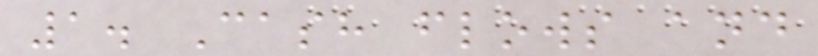1. Cash flows and
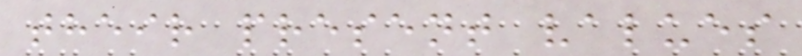their present values
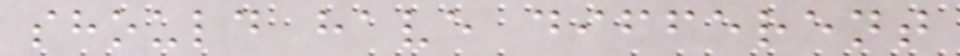should have different
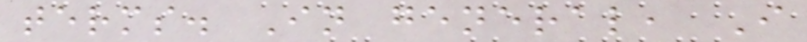terms. In general, I
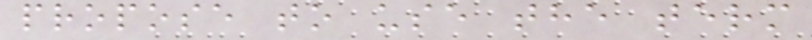propose to use the term
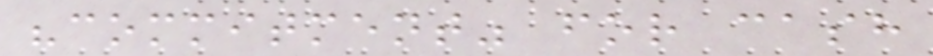"commitment" for cash
